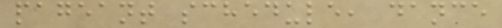pageant schedule, dance
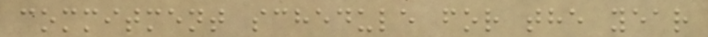commitment schedule for the year
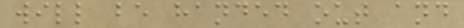will be handed out and
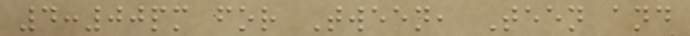4:00pm for Tween, Teen and
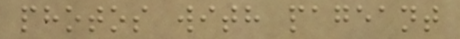photos with pageant
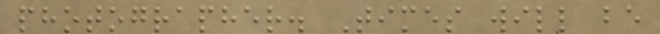photographer. Times will be
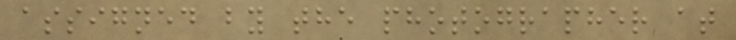assigned by the photographer at
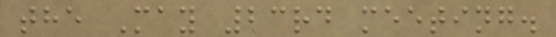the May 23rd meeting.
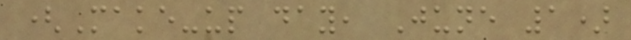(Make-up day, June 1)
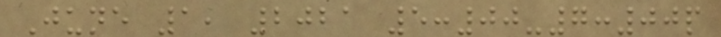June 1, 2021 5:00-7:00p
